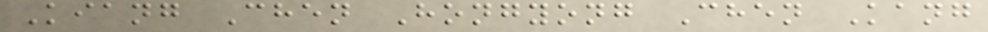Kiang Chen Hongyong Chen Kang
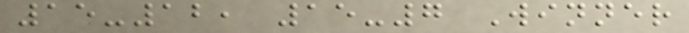15-12, 15-7 Winner
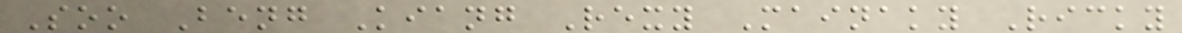Soo Beng Kiang Rexy Mainaky Ricky
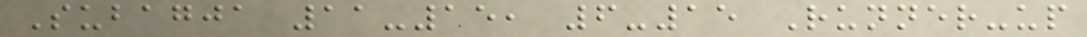Subagja 11-15, 6-15 Runner-up
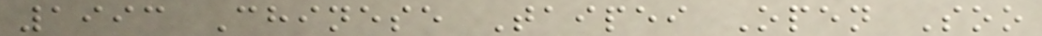1993 Chinese Taipei Open Soo
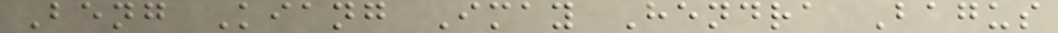Beng Kiang Imay Hendra Bagus
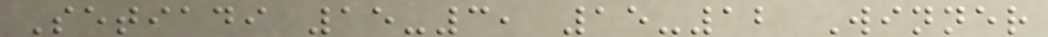Setiadi 15-3, 15-12 Winner
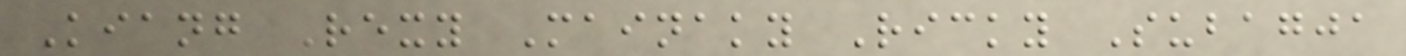Kiang Rexy Mainaky Ricky Subagja
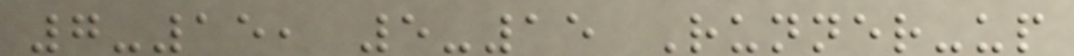7-15, 5-15 Runner-up
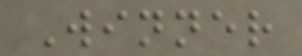Winner
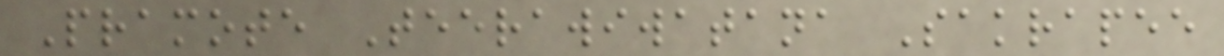Pramote Teerawiwatana Sakrapee
